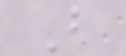B
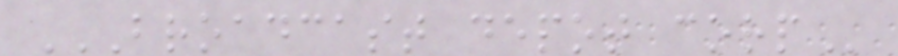BROADCAST DEPOT CORP
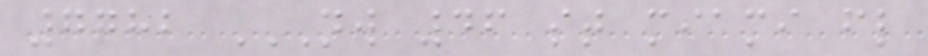7782 NW 46 ST MIAMI FL
